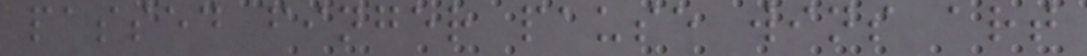passed finger pause wins art
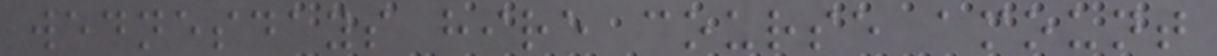wednesdays hire course amount
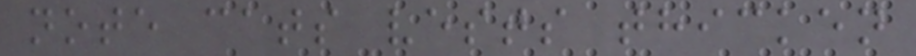note cats vests thicken
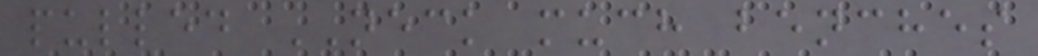pulled NECK much benches
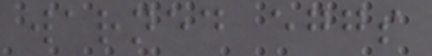warned eggs
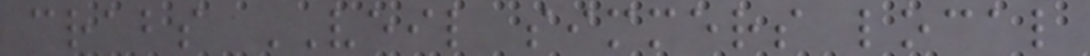crabs VEIL simmers local
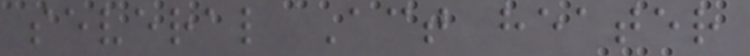several Act heater
